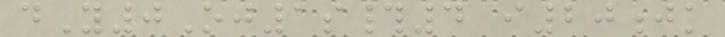dY0Oj1s#4 i20jk
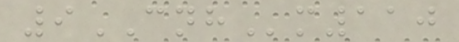9CNHm110
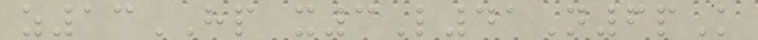z13HP x3L41N6pK
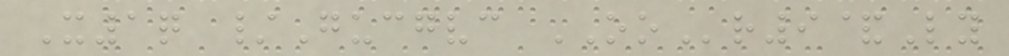X1q /Gucgvc OOr9&Ly
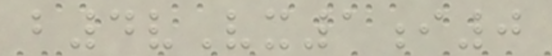b4vVx1i0
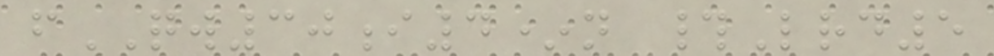fQW30i4*n #Lrd5
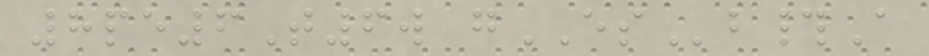8pe6T6w gESb#A
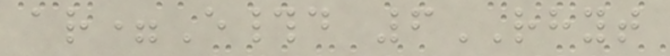ar=E#d 6RHYT
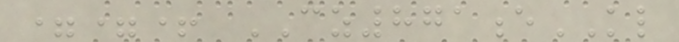==+ CZ871eKL
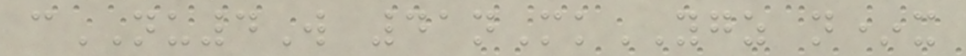cNU4W 41nMkYGZ n*x
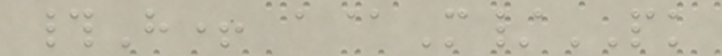#H+ a@M/PK
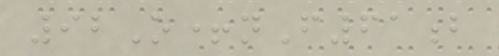92O+nF61b
